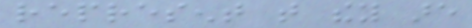represent that they are
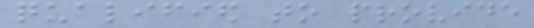qualified to provide
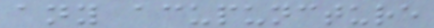any acupuncture
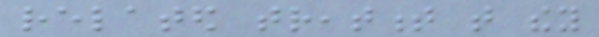related treatment that they
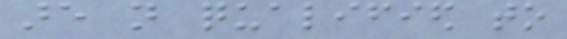are not qualified to
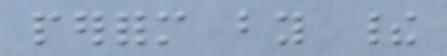perform by their
